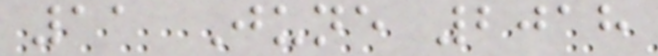11 June 2018
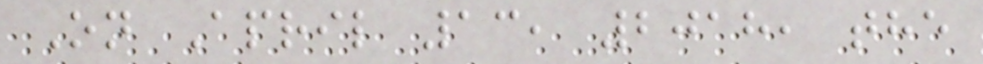On April 13, 2018, the
